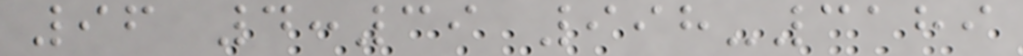96 4:39 998-3189
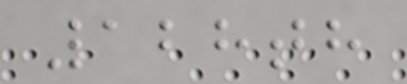128th
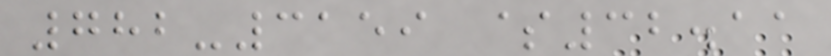782-3159 $32.11
